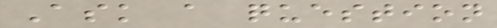Ask a question
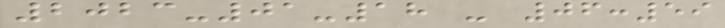2023-01-18 - 06:59
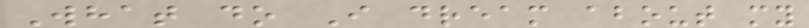What do I dream about my
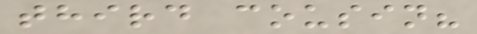third cousin?
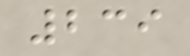239
